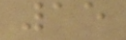15
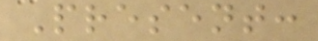Present:
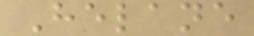Helane
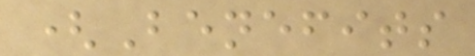(Benefits
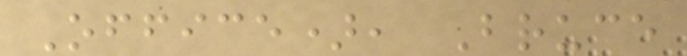Office), Bruce
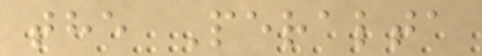the Peralta
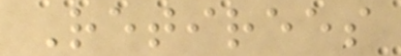Retirees
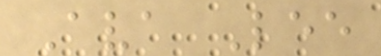Ava Lee
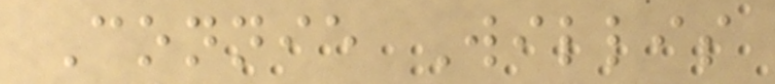Connie Willis
